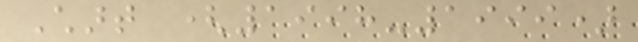Chart (1998-1999)
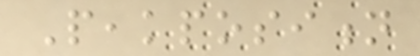Peakposition
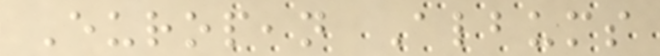European Albums
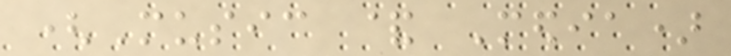(Music & Media)
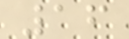16
